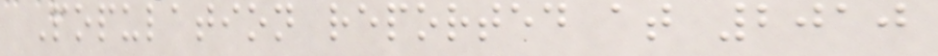Population reported at 2010
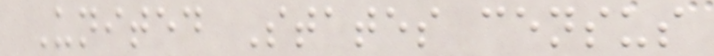United States census
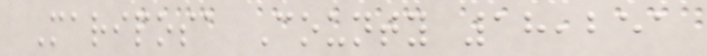Mariposa County 18,251
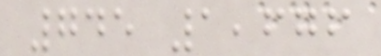745 1,676
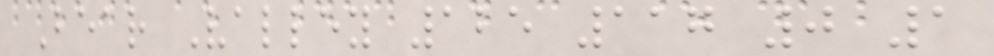Bear Valley 125 117 0 1
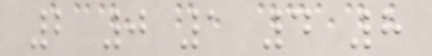2 0 1 4 8
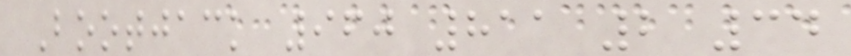Bootjack 960 811 2 34
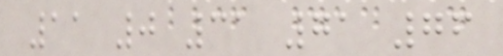11 0 31 71 76
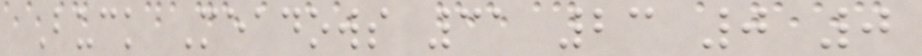Buck Meadows 31 23 0 0
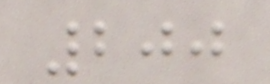200
